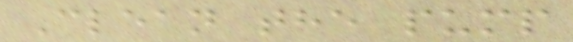Clean the pump
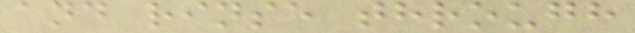and rinse through
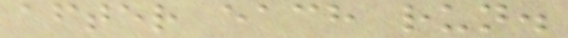after each run.
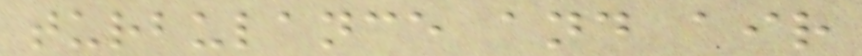turbulance and air
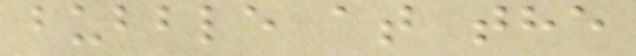bubble at the
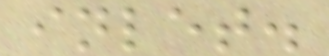inlet.
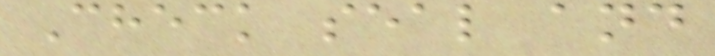Check seal and
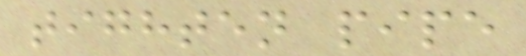tighten pipe
